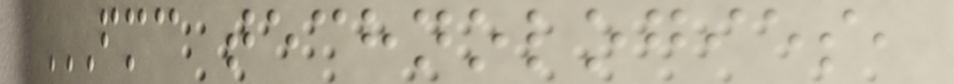FMC TECHNOLOGIES,
